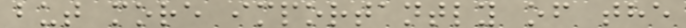but more importantly of the
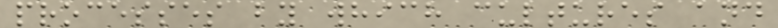processes by which cultures and
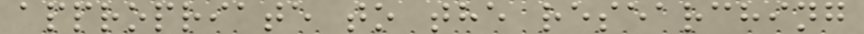appropriate to the researching
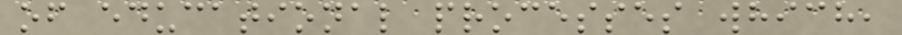of educational processes which,
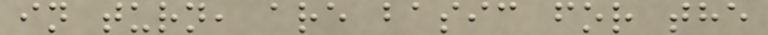in turn, are basic for the
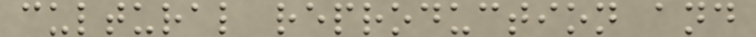cultural reproduction and
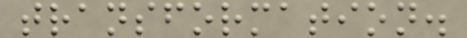transformation.
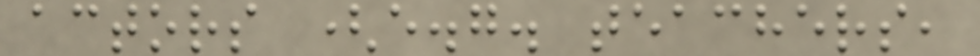actors (e.g. teachers,
